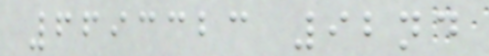6693323 92nd
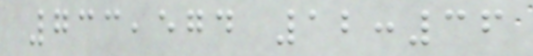733,574 12:36
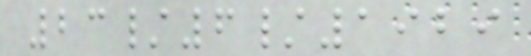23/6/1929
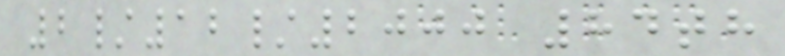2/12/2000 84th
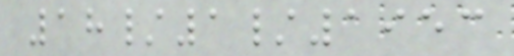18/1/1953
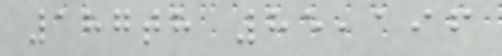187th 85,196
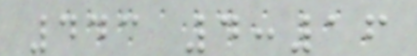443 4:16
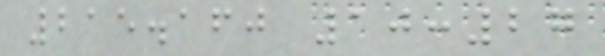215.160 10:27
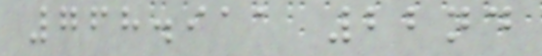768.911 22nd
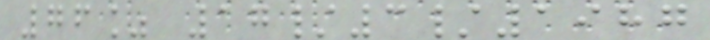76% 17/3/1987
